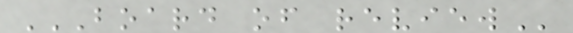BOARD OF REVIEW
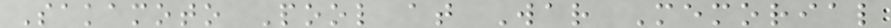Sakamoto Pool at War Memorial
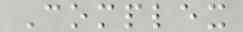Complex
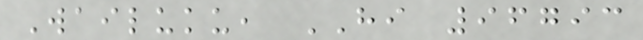Wailuku, HI 96793
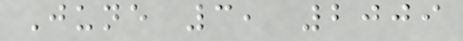June 3, 2009
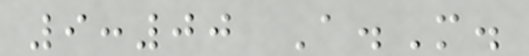9:00 A.M.
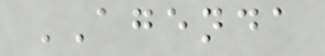AGENDA
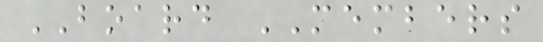BOARD MEMBERS
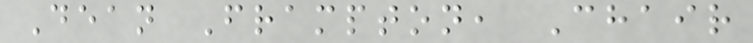Dean Frampton, Chair
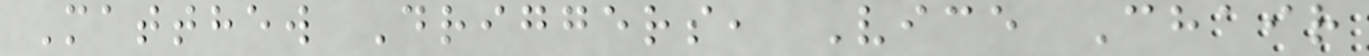Matthew Driggers, Vice Chair
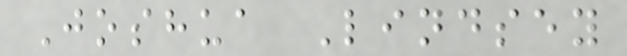Joshua Lindsey
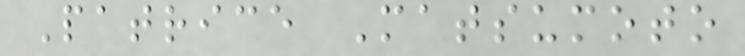Patrice Matsumoto
